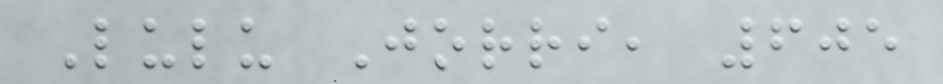Lulu Jorri, 605
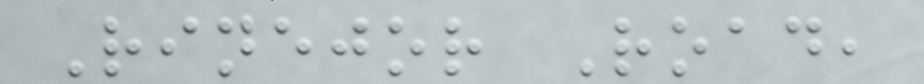Rinejor Road,
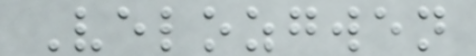Velozgwen
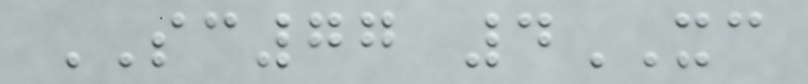SC77 4XC
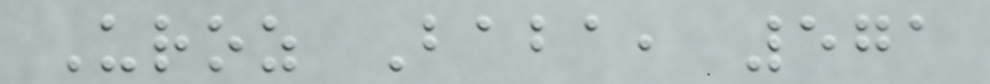Uroz Baba, 571
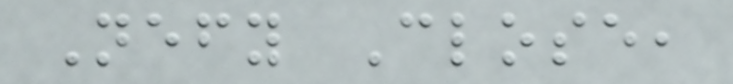Nefy Close,
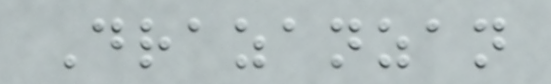Drazanzan
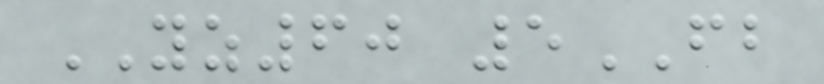YZ60 5FB
